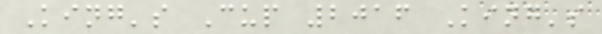King's Cup 2016 King's
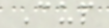Cup
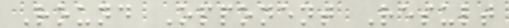Round Opponent Result
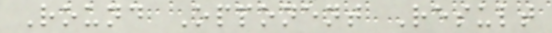Round Opponent Result
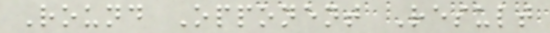Round Opponent Result
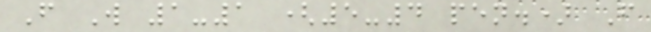F W 1-1 (5-4 pen.) F
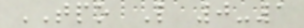TPO L 0-1
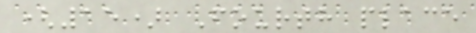(15) Fourth place
